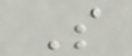S
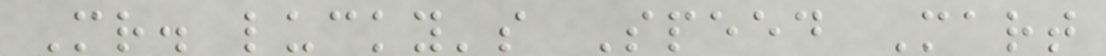Mr. lucky's Speed Mart
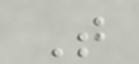T
